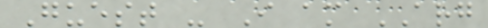Guest - I am ARG
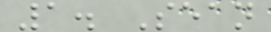1. Sean
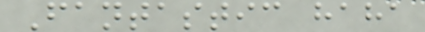Fantastic haha
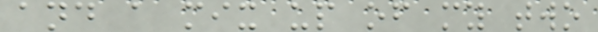and a mix up of my two
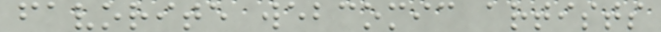favorite webcomic artists
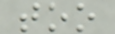too
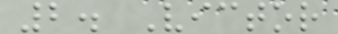2. Victor
